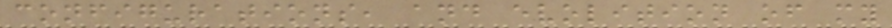configurations, and evolition of my
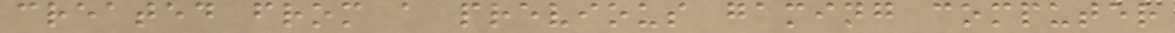created from a previous gaming computer
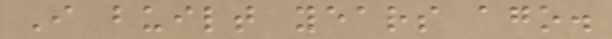I built years ago.
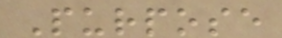Purpose
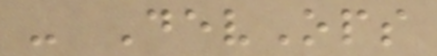- DevOps
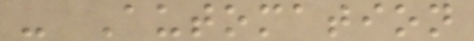- Automation
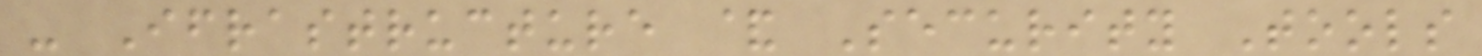- Ifrastructure & Security Tools
